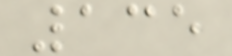135
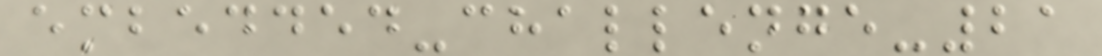embedded-challenge-21
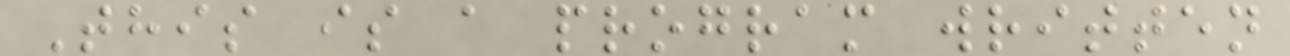This is a program written
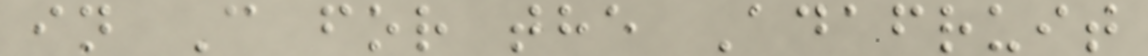in C for the Adafruit
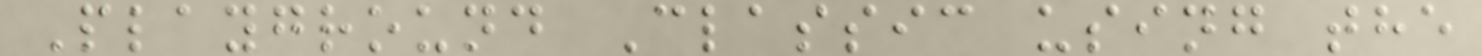Playground Classic using the
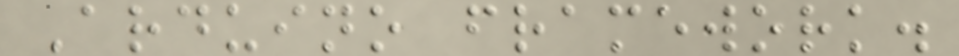Arduino framework.
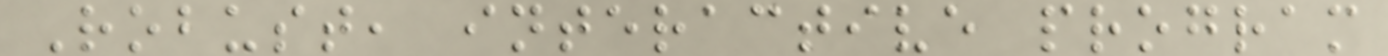Robust, interactive program
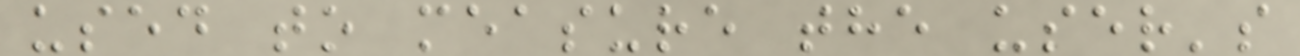used to measure the user's
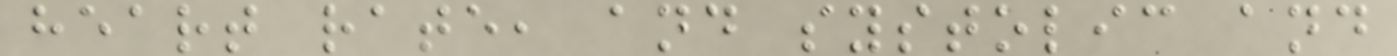heart rate, and systolic and
